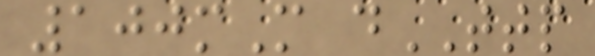100mM dTTP
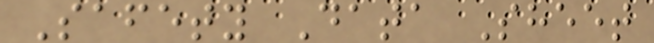Safety Data Sheet
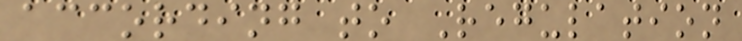according to Regulation
